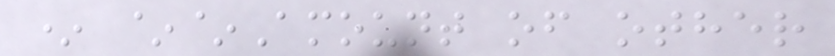* ~~Amount of other
